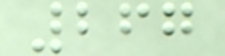267
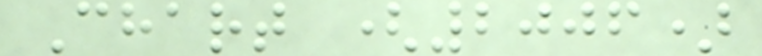Chart (2006)
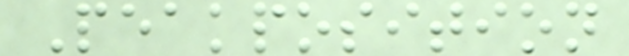Peakposition
